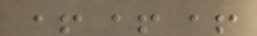+++
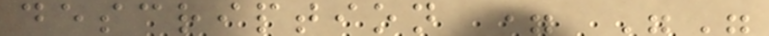description = ""
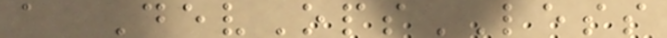a DevOpsLESS
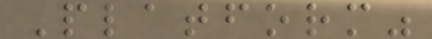Platform"
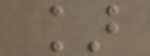]
